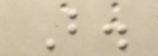B.
